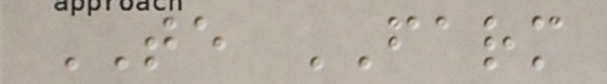TE FARM
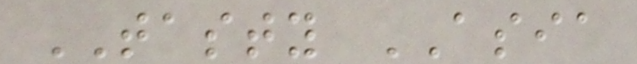TASTY ASIA
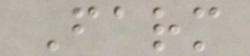Farm
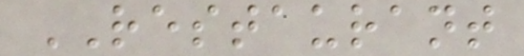RESTAURANT
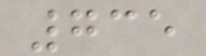735
